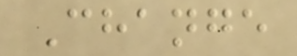Change
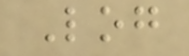Log
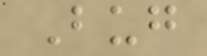Bug
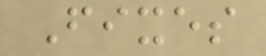Fixes
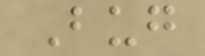Bug
